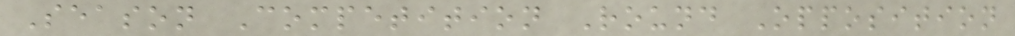Season Competition Round Opposition
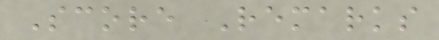Score Remarks
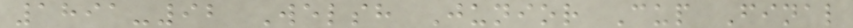1891-92 Welsh Junior Cup Final
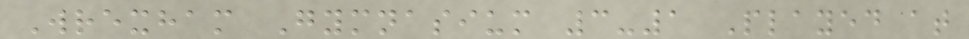Wrexham Gymnasium 3-1 Played at
